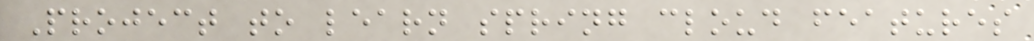Project to learn spring cloud features
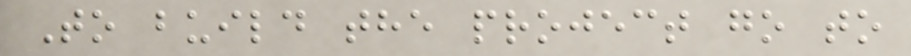To build the project go to
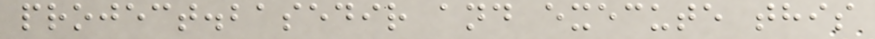project.basedir and execute this
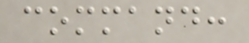command:
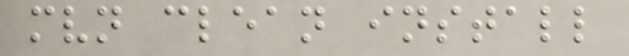mvn clean install
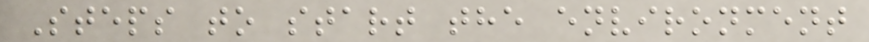Steps to start the environment
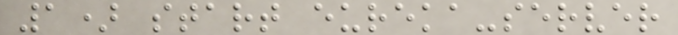1) start eureka-server
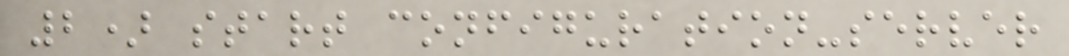2) start configuration-server
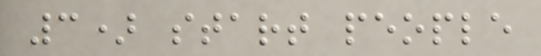3) start people
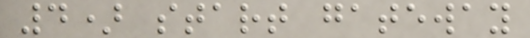4) start gateway
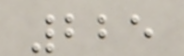225
